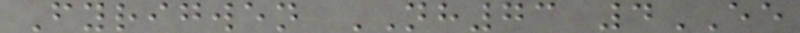Fyrigwen NH73 4EE
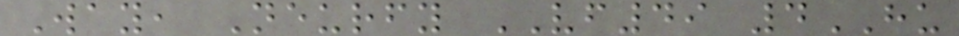Way, Neurfy VF49 4HU
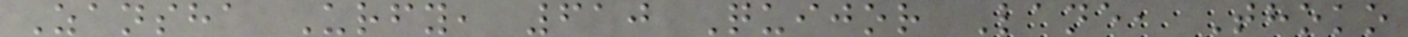Zansha Urfy, 610 Quijor Lane, Thoko
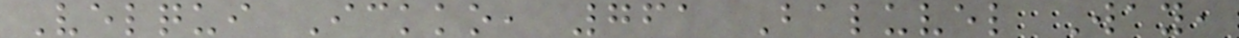Velqui Ickko, 761 Baluvel Way,
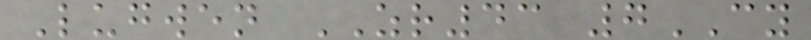Lugwen ZR43 7CY
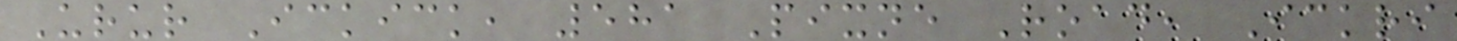Urur Ickick, 581 Pixne Road, Ickri
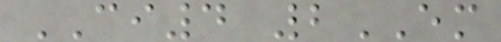CI4 2EM
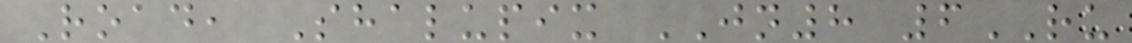Road, Shalupix JN8 6RU
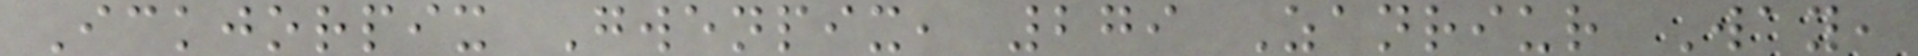Ickjorpix Gwenpix, 279 Zanriur Way,
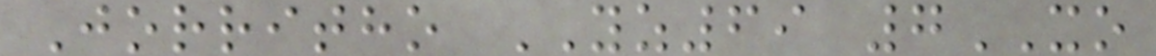Jorritho YZ69 7XO
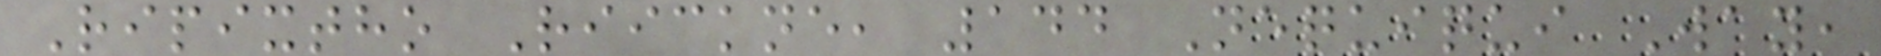Ripixtho Riickne, 144 Nequiqui Way,
